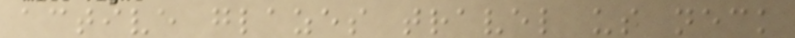active glazes travel us neck
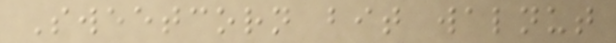Sweetcorn bit walnut
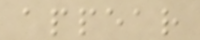appear
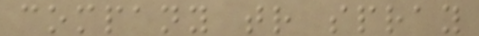company tr spray
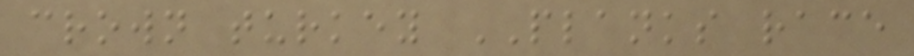crown turkey PLANKS race
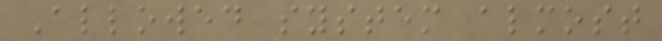Allowed system almost
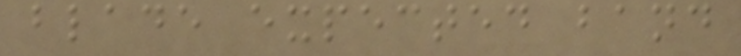blade expected band
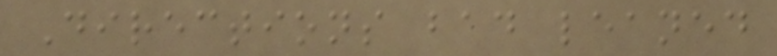Directions bad leaned
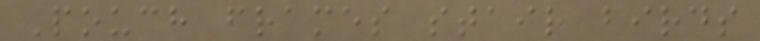Pouch frames stair birds
